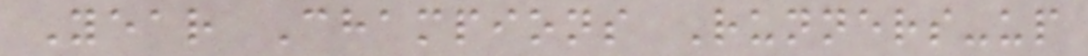Year Champions Runners-up
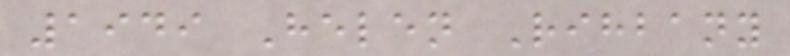1949 Helen Rihbany
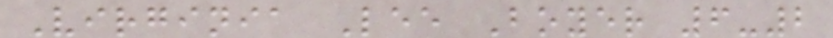Virginia Lee Boyer 6-2
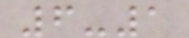6-1
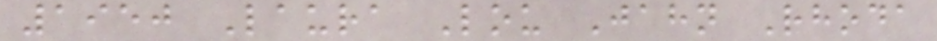1950 Laura Lou Jahn Rhoda
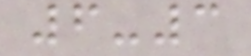6-3
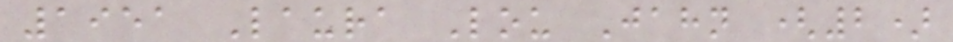1951 Laura Lou Jahn (2)
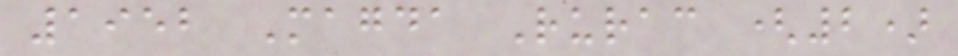1952 Magda Rurac (2)
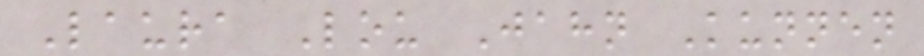Laura Lou Jahn Kunnen
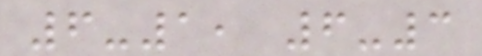6-1, 6-3
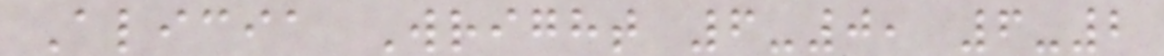Alicia Wright 6-0, 6-2
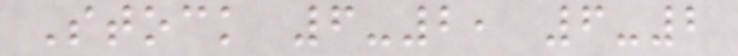Stock 6-2, 6-2
